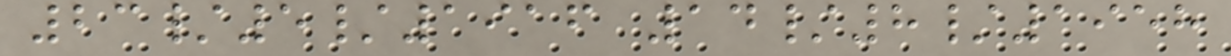23/5/1916 14/8/1958
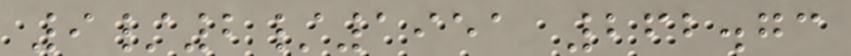9/2/1951 262.73
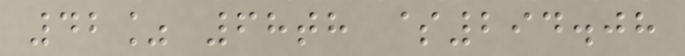42% 68th $294.08
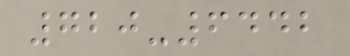720-6442
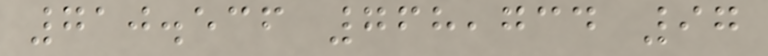710.536 768,734 97
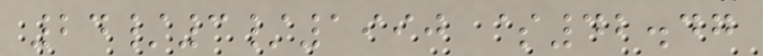24/3/1990 $42.47
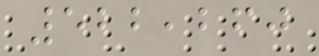522,260
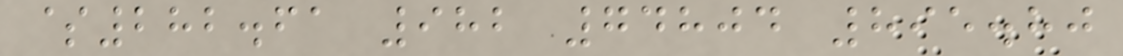$282.61 982 74804 895.80
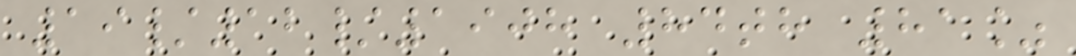19/12/1908 84th 81%
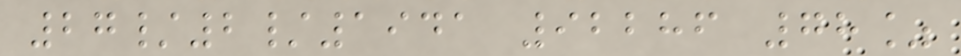27/2/1941 92286 78%
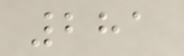281
